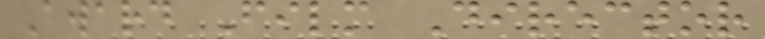Award Film Director
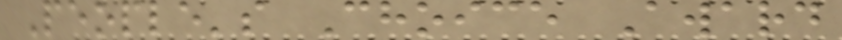People's Choice Award
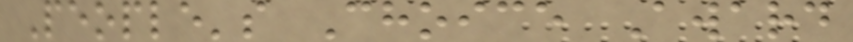People's Choice Award
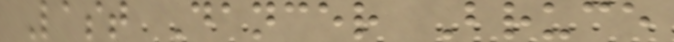Last Dancer Bruce
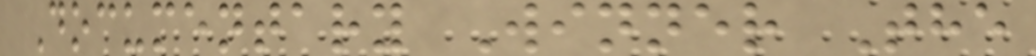Documentary Winner The
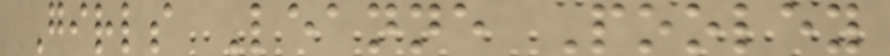Girls Leanne Pooley
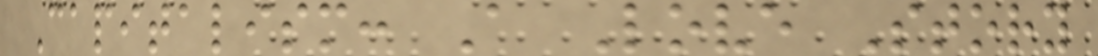Capitalism: A Love Story
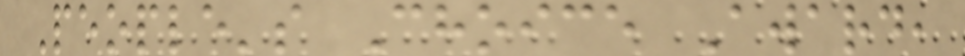People's Choice Award,
